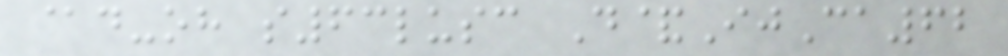@d-oh s63lusc D&IjCa62
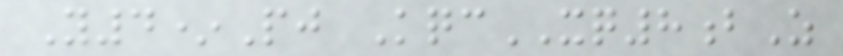Y4*Pj KqcXQ8bZ
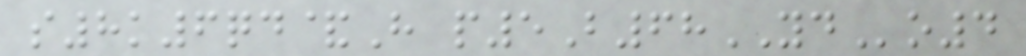s8k6qd&H p5B68YDo4
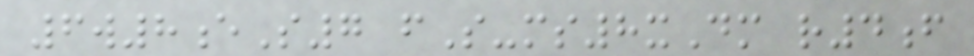6w8eS7 fS-ms8xDm r4f
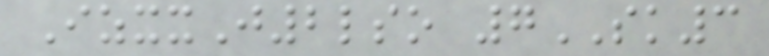IzxxJ2lso 7SK3
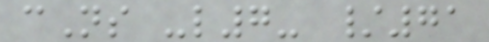cNs -l7- /71
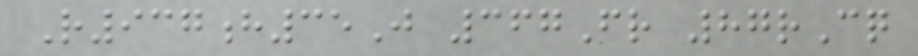R937h35J 367Fr 87rCq
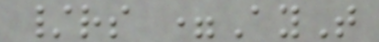/rs =AyT
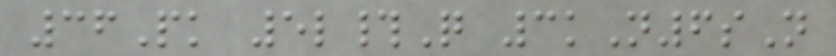36Pk 5l#Q 3kN6sN
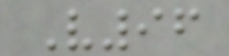V96
